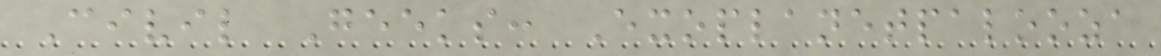Civil Geeks: Exoplanetpalooza
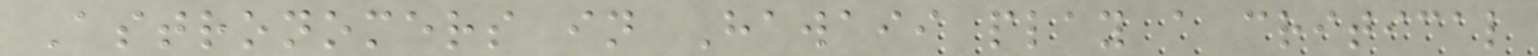Astronomers in Hawaii play a critical
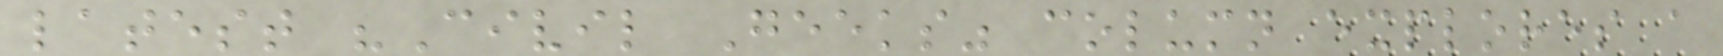latest "Civil Geeks" column explores a
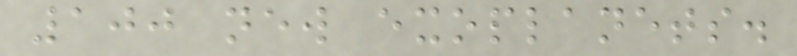100 new exoplanets.
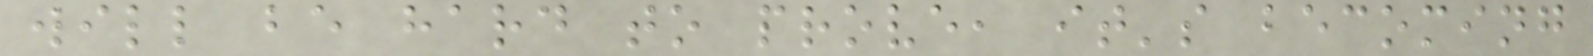will be hard to prove, it's becoming
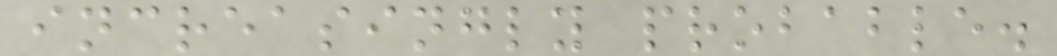increasingly probable.
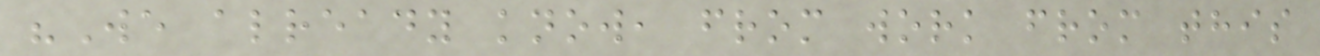"We already know, from work from this
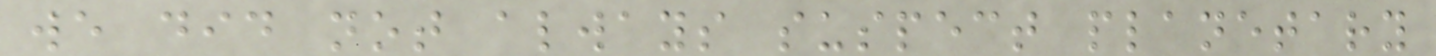we did not always suspect planetary
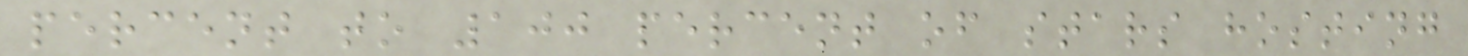percent to 100 percent of stars hosting
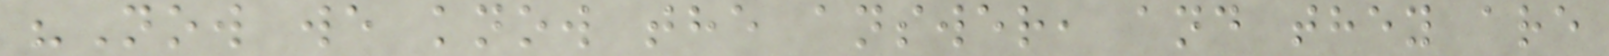"Now we know the answer, and they are
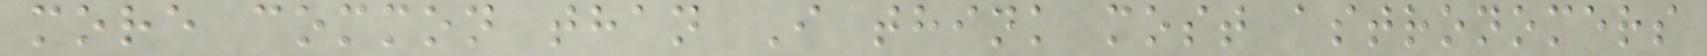more common than I think most astronomers
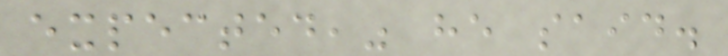expected," he said.
